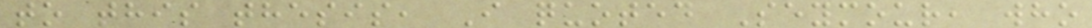to this thesis, I quoted Seymour, who
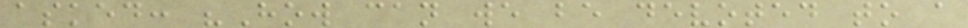asked: "How can we be devoted to a
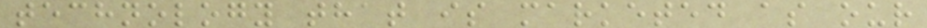technology that is marketed as our
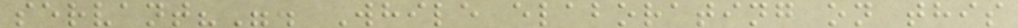servant?". While elaborating on this
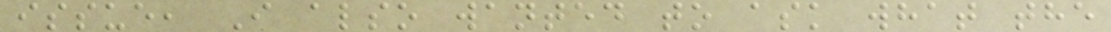issue, I also wanted to ask what the
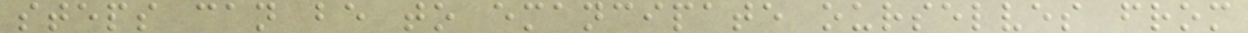steps can be to emancipate ourselves from
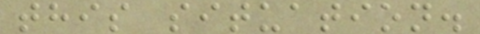this situation.
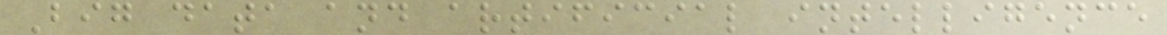Big data and artificial intelligence
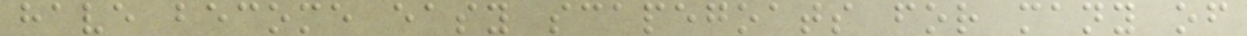have become easy scapegoats for many of
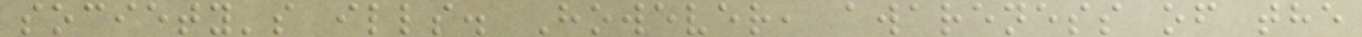society's ills. However, awareness of the
